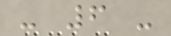- 6 -
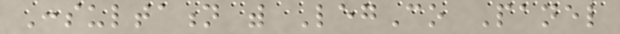Consultation with LegCo Panel
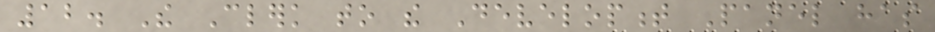12. The Clerk to the Development Panel has
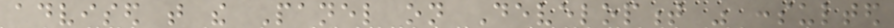advised that the Panel on Development was consulted
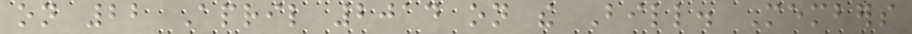on 22 April 2014 on the Bill. Members
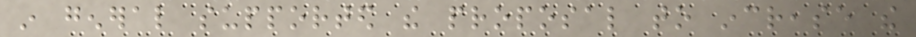in general supported the proposal to increase the
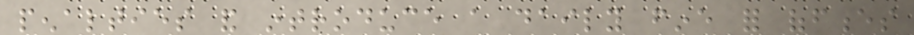penalties and introduce a daily fine for offences
